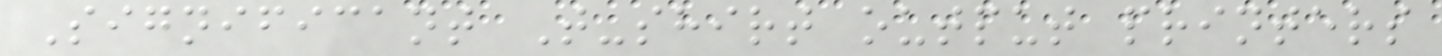Significant T-shirt output printers
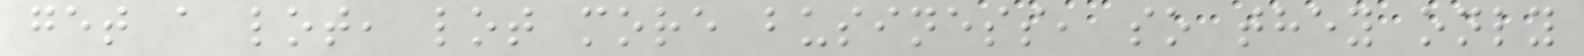get a lot, lot more business, so they only
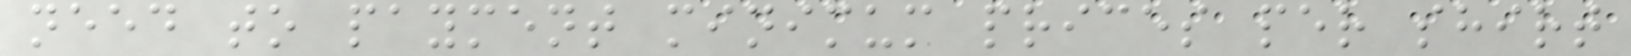need to payment minimum prices per shirt
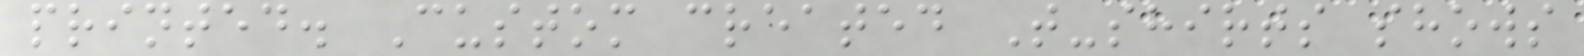printed. Custom created T-shirts shows
